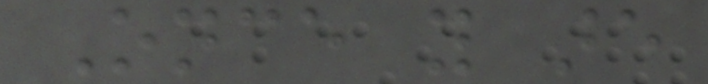Once you are
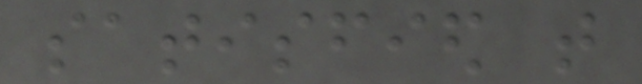satisfied that
